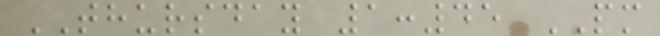THURSDAY 1:45 PM
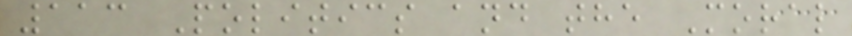113 Politics and the Moral
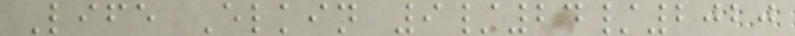Life Elkin 9/24/2020
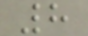8
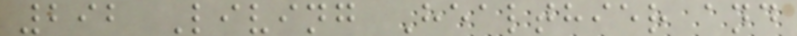292 Living Healthier and
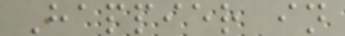Happier in
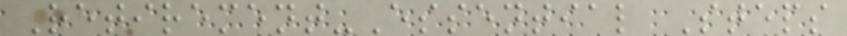Retirement-Essential Steps
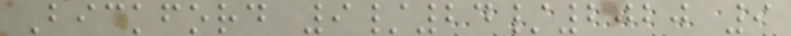Bickford 9/24/2020 9
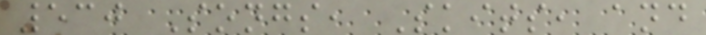530 Songs, Skits, and
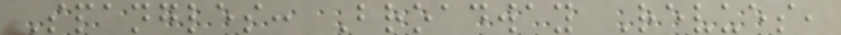Spangles: Broadway Revues,
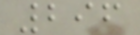296
